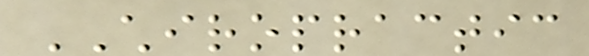CHIROPRACTIC
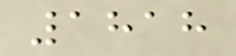1818
